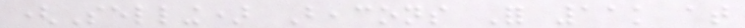(Selling) Beacons For 11k at
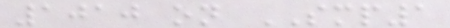1010 on SMP1
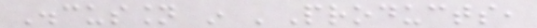Discussion in 'Products,
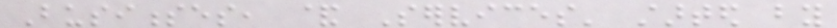Businesses, & Services' started by
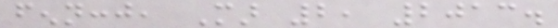fennccj, Mar 2, 2013.
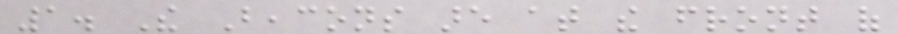1. The Beacons are at the front of
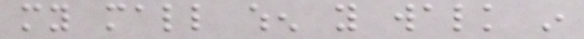my mall when you walk in
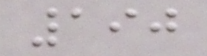190
